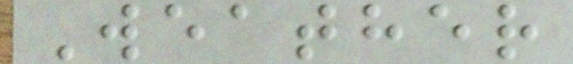Weather
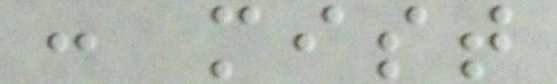: mist
